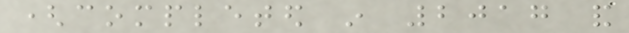(completed in 2017 and
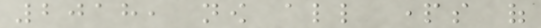2018, now all parts of
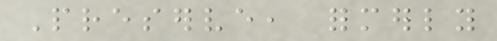Preserve, formerly
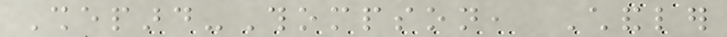Shepard-Thompson, Chandler
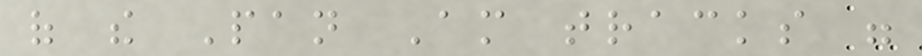of the Pan Am tracks were
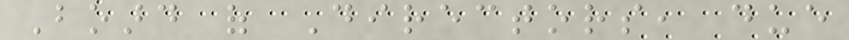Board of Directors, due
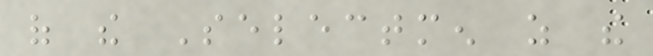of the Selectmen as the
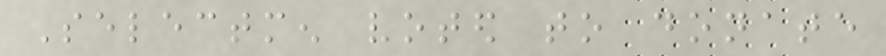Selectmen voted to donate
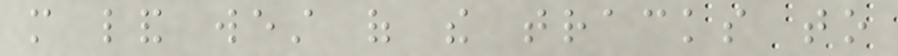more land west of the tracks to
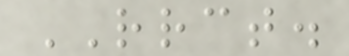RRCT.
